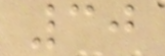30
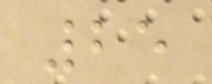25
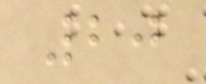20
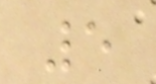5
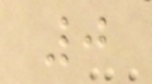0
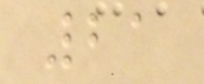21
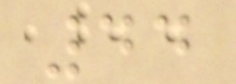44
